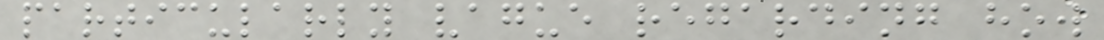particularly vague regarding how
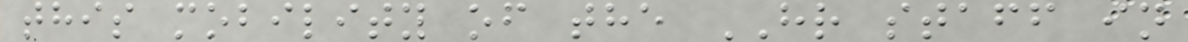this mobility of the HR staff in
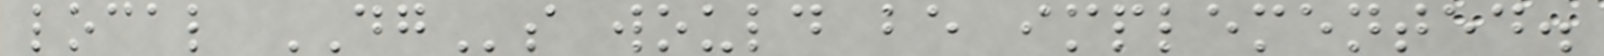local DGs would be implemented.
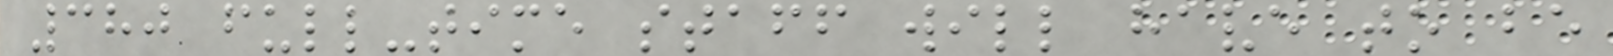380 full-time staff will have to be
